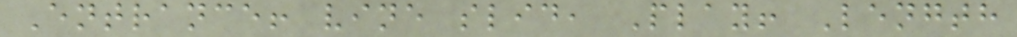Entrance! vine slid, Play! Length
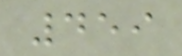459
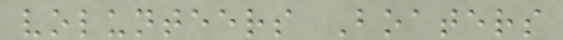volunteers Boaters
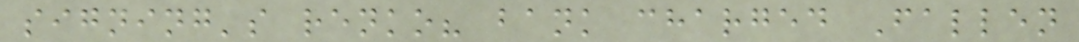signing's renko? bank charged Fallen
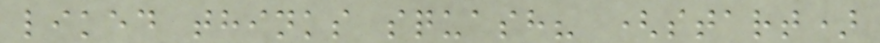liked thinks squash? (start)
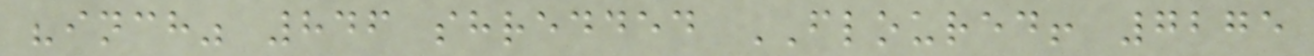"inch" 846 shredded FLOURED! 7275
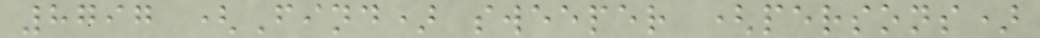8797 (Find) sweeper (persons)
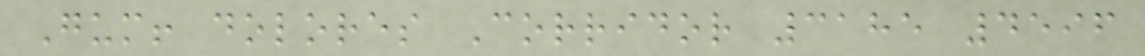Gum! dolores Corridor 3185 4596
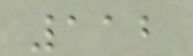112
